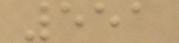551
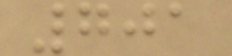701
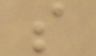s
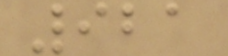921
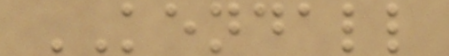KENDALL
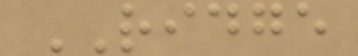RIDGE
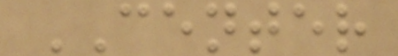CENTER
